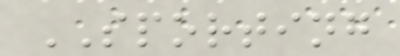SPORTING
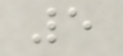5
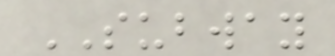SUBWAY
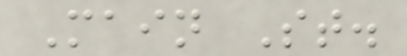Main St.
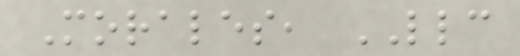Morales, LLC
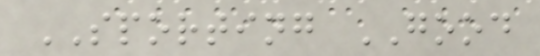SPORTING GOOD
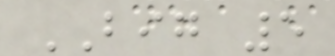BIG 5
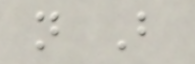n B
